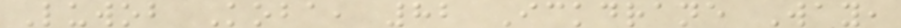Luwob Koba, 82 Ickdrane Way,
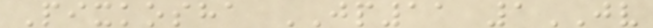Pixkosha JP11 1JV
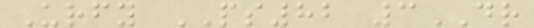Urfy PS82 3DR
